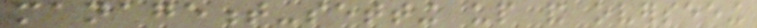management-setting up and overseeing
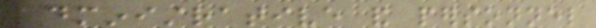administrative and personnel
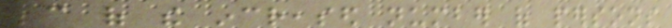because of the increased number of persons
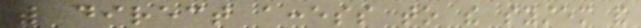with direct access to the system and
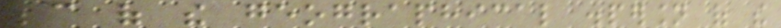because of the geographical dispersion of the
